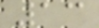13
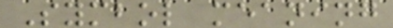Symbol meaning
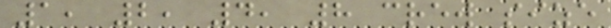1, 2, 4, 8 crew size
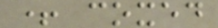+ coxed
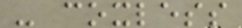- coxless
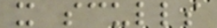x sculls
